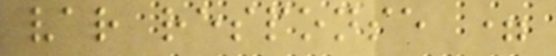var response =
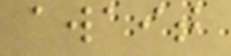await
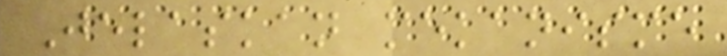Jelaskan mekanisme
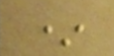*
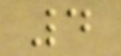4
